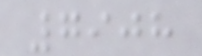7908
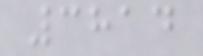3814
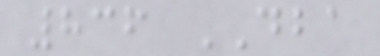836 DBA
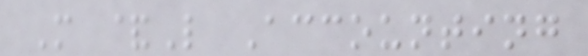M &L Accounting
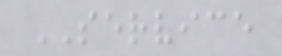SERVICE
